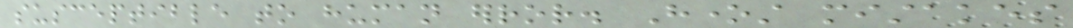susceptible to human error. Honest mistakes
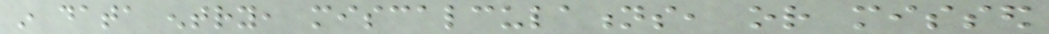in data entry, miscalculations, or missed
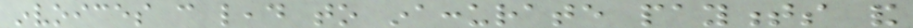invoices can lead to inaccurate payments and
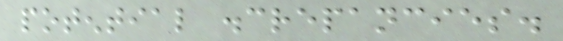potential discrepancies.
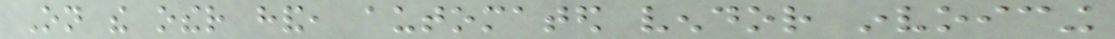On the other hand, automated vendor invoicing
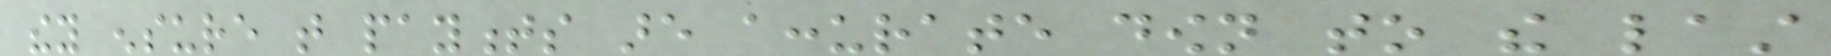they ensure that payments are accurate down to the last
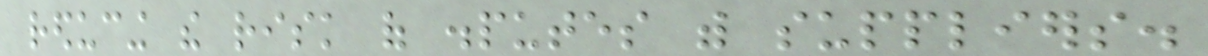reducing the risk of disputes with suppliers.
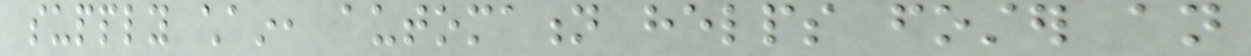supply chain, automation helps foster an
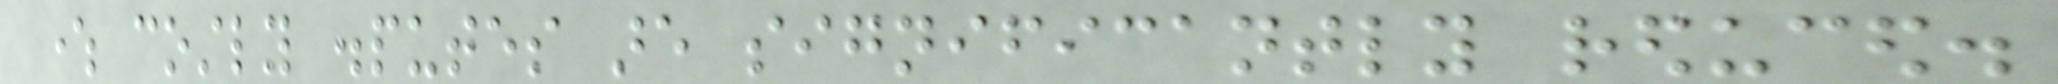where costly disputes are significantly reduced.
